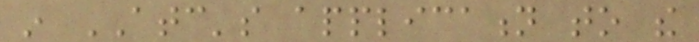in ATC's application to the
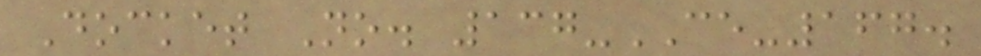Docket No. 137-CE-167.
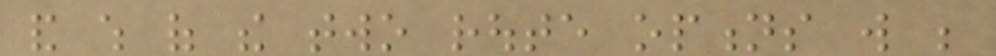and which of the two route options will be
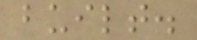built.
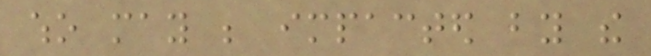who may be impacted by the
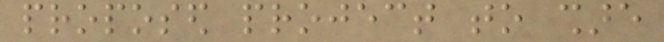proposed project to share
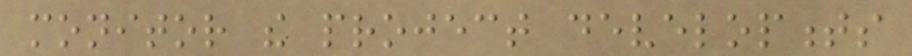monitor the project developments
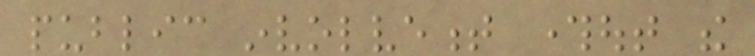public involvement throughout the
